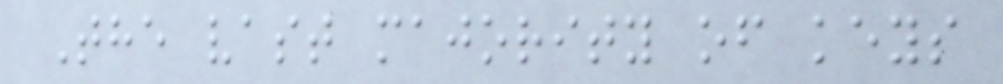The vast majority of keys
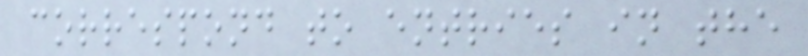correspond to entries in the
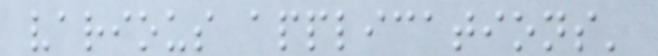various applications'
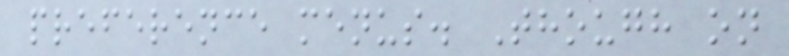preference menus. Though on
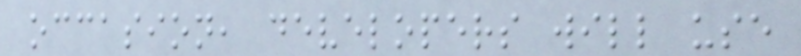occasion, developers will use
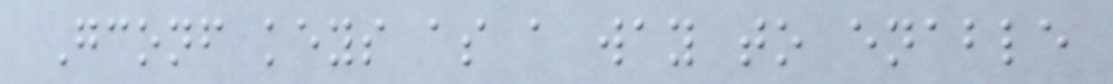Gconf keys as a way to enable
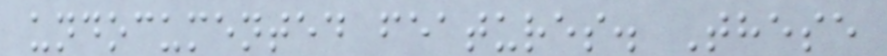undocumented features. These
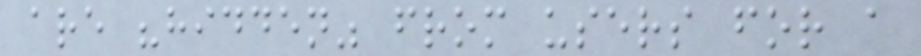are "hidden" from users for a
